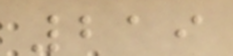219
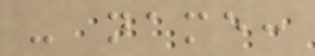- name:
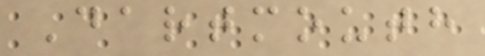Dartmouth
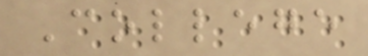College
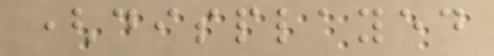(displayed
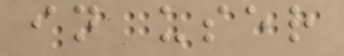in user
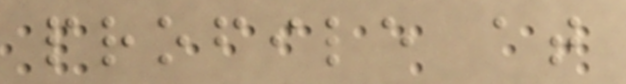profile at
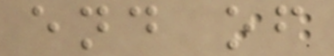end of
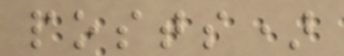posts)
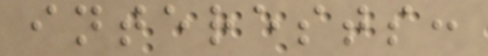interests:
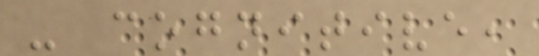- cognitive,
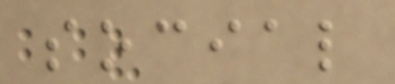social
